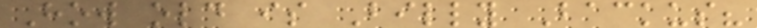How old is Billy Backus?
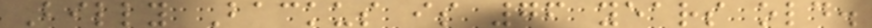Billy Backus is 76 years old.
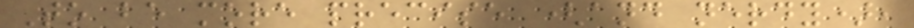To be more precise (and nerdy),
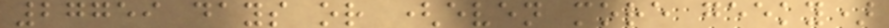27759 days or (even more geeky)
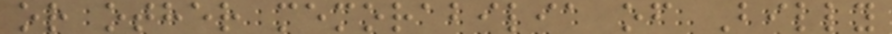or other memorabilia of Billy
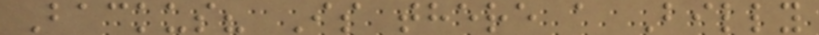Backus? Is there a Billy
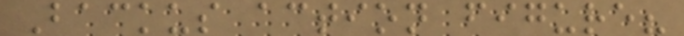Backus action figure?
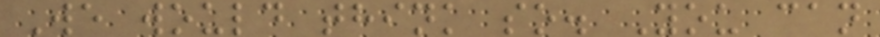We would think so. You can
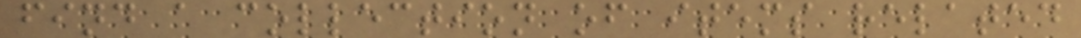find a collection of items related
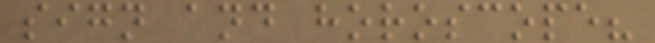sign and horoscope?
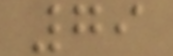79
